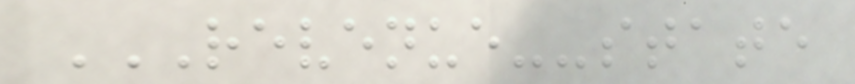REVENUE--STATE
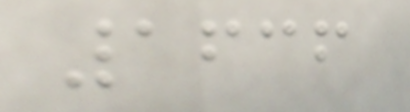1636
